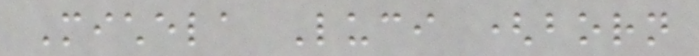Michela Luci (born
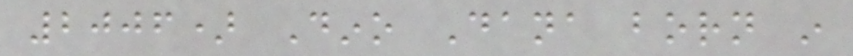2006) Dino Dana born in
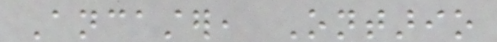Ancaster, Ontario
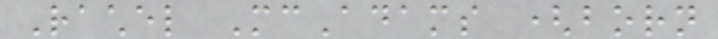Rachel McAdams (born
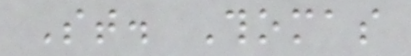St. Thomas
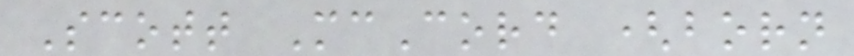Scott McCord (born
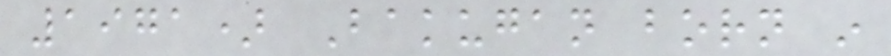1971) Bakugan born in
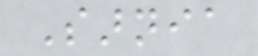Sarnia
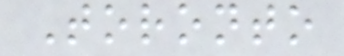Toronto
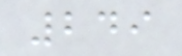249
